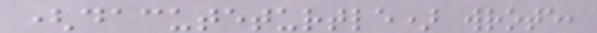(dacuteturtle) wrote,
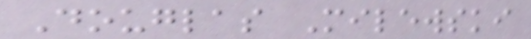Douglas Milewski
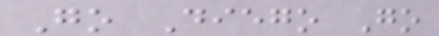Go Diego Go
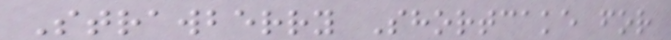Strawberry Shortcake for
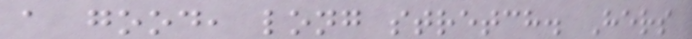a good, long stretch. Hers
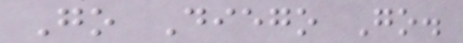Go Diego Go.
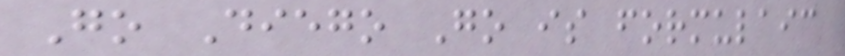Go Diego Go is formulaic
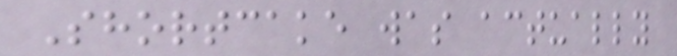Shortcake was actually
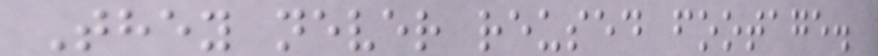They never reused footage.
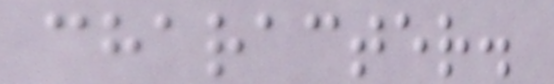character.
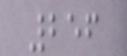256
